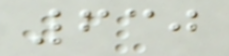630
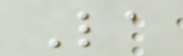La
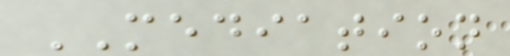MEDIATION
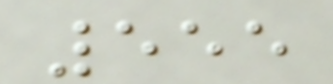555
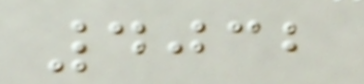4032
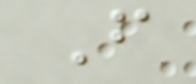F
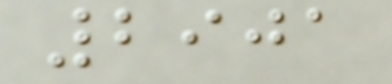2901
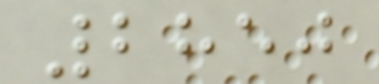2850
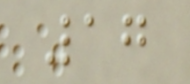17
